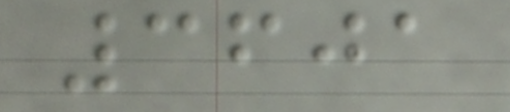3601
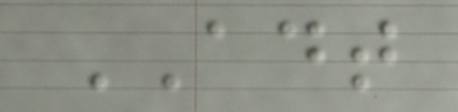ADT
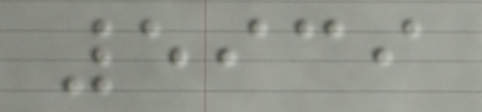5939
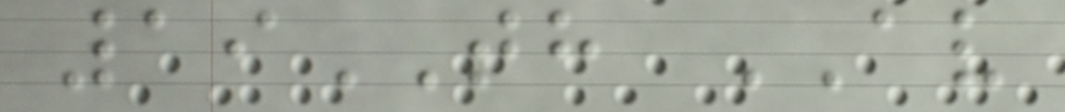19TH AV
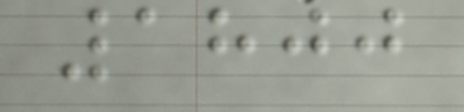1800
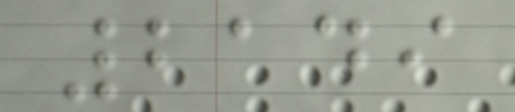2149
